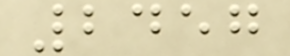2457
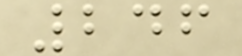246
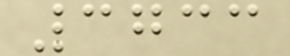3733
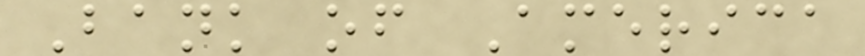Bank of America
